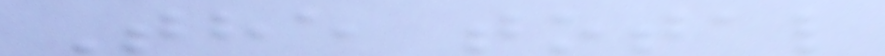The total
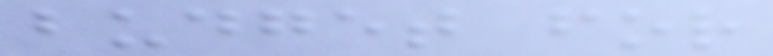budget for
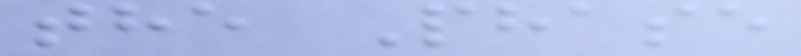the Phase
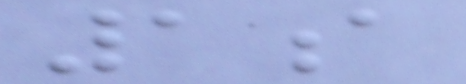1a
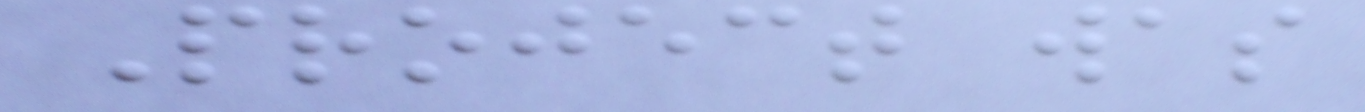Project was
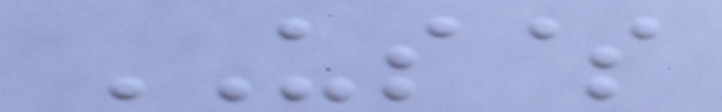US$
